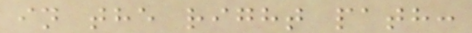in the right path:
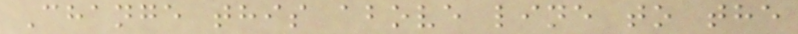Change this above line to the
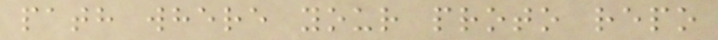path where your proto repo
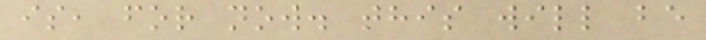is, for now. this will be
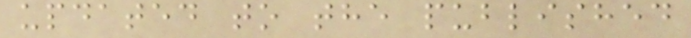updated to the published
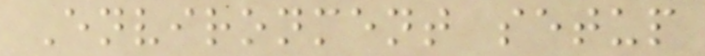Environment setup
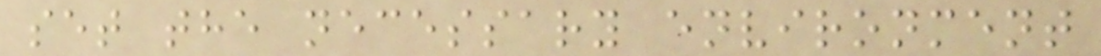set the necessary environment
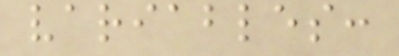variables:
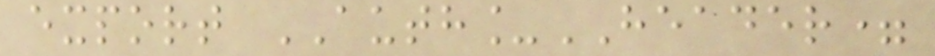export AUTH_HEADER=
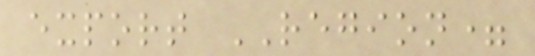export REGION=
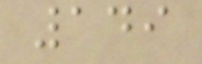149
